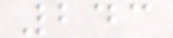243
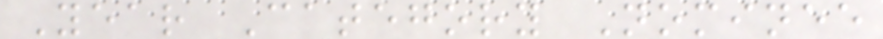Year Category Nominee
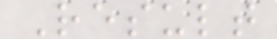Result
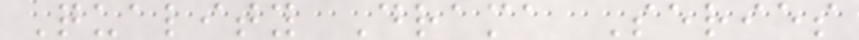Quality Drama Series
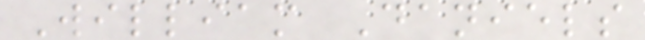William Daniels
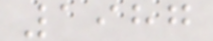1987
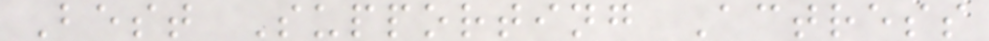Best Supporting Actress
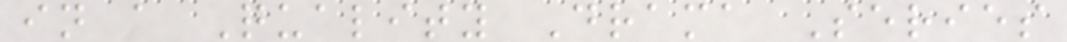in a Quality Drama Series
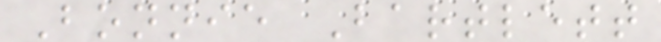Bonnie Bartlett
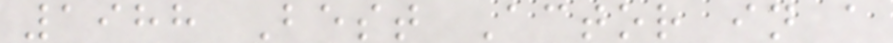1988 Best Actor in a
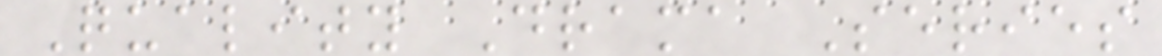Quality Drama Series
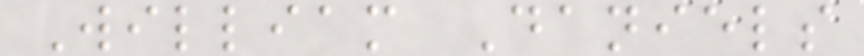William Daniels
